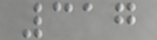317
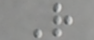R
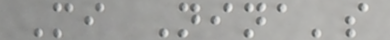Mi Nina's
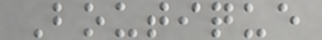Boutique
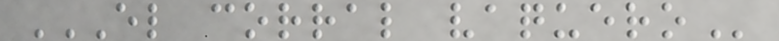EL CORRAL VAQUERO
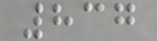837
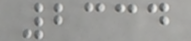2334
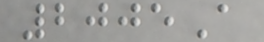2005A
